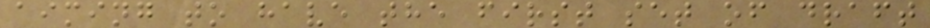aiming to have the first set of draft
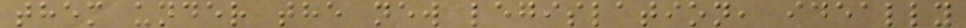them under the new legislation, ideally
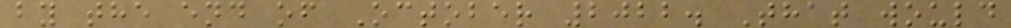by the end of October 2022. That would
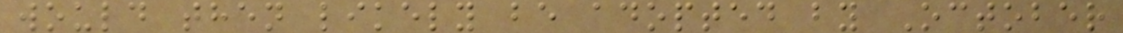would then likely be adopted by October
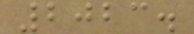2023.
